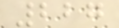227
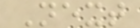Next
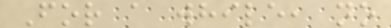For a while, no
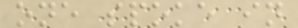one spoke in
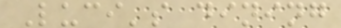Luci's dining
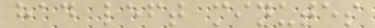had left minutes
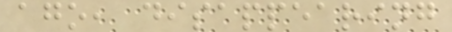ago, disappearing
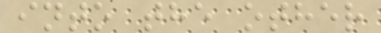into the other
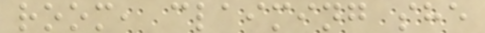room, claiming she
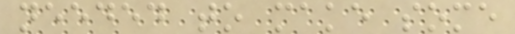needed to make some
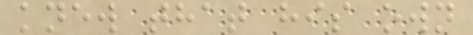knew that his own
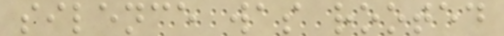silence was rooted
